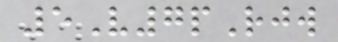5V7pRjw
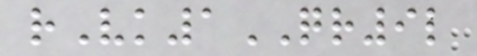rVk1QR9l
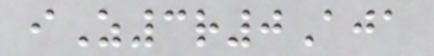iZ3r0Aja
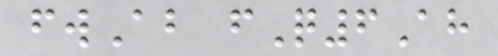fwAb fQ6Ah
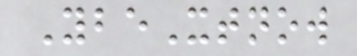YbeXtnow
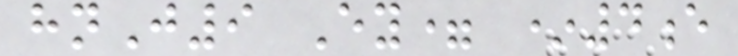hnJ9 Ey= *4e
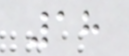18
